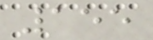155
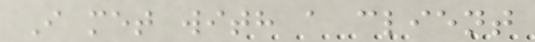I met with a client
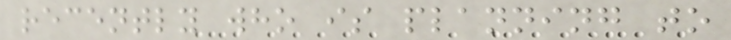recently who is planning to
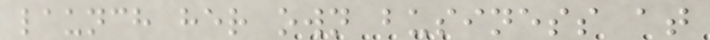launch her own business at
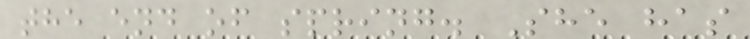the end of spring. She has
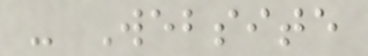- Website
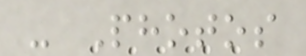- Photos
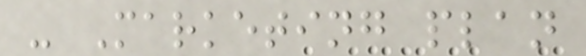- Marketing plan
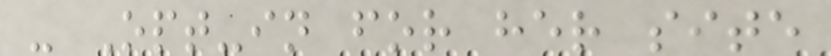- Opt-in for her site
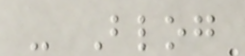- Blog
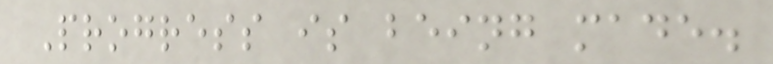Progress is being made.
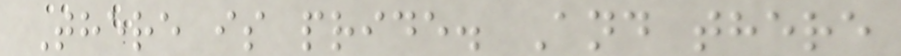There is pride. And there
